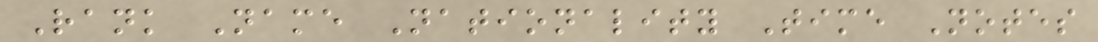Rank Name Nationality Time Notes
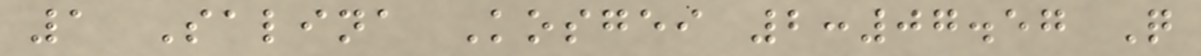1 Salina Kosgei 2:07.57 Q
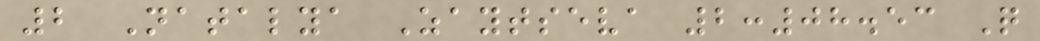2 Natalya Zaytseva 2:08.53 Q
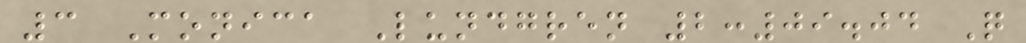3 Monica Lundgren 2:09.04 Q
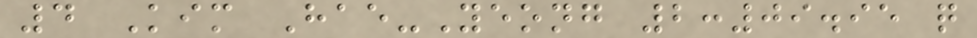4 Kim Hae-Yeong 2:09.95 q
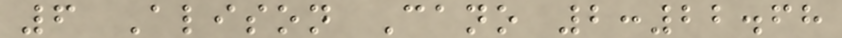6 Alison Cano 2:22.68
